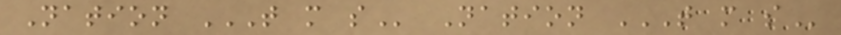Nation T M S Nation T M S
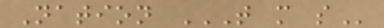Nation T M S
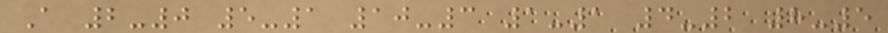A 2-0 5-1 10-3 1-1 4-2 8-5
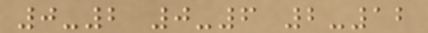0-2 0-6 2-12
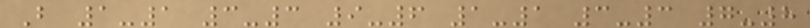B 1-1 3-3 9-6 1-1 3-3 7-8
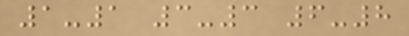1-1 3-3 6-8
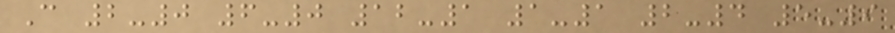C 2-0 6-0 12-1 1-1 2-4 5-9
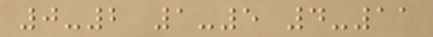0-2 1-5 4-11
